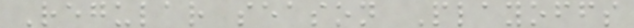Regular season Playoffs
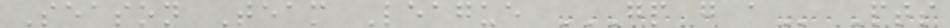Season Team League GP G A Pts
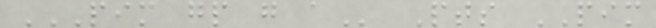PIM GP G A Pts PIM
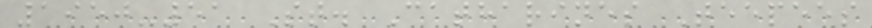1950-51 St. Catharines Teepees
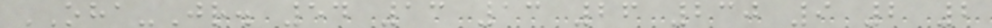OHA-Jr. 54 13 13 26 230 9 2 2
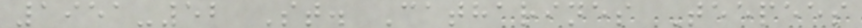1951-52 St. Catharines Teepees
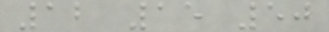12 15 50
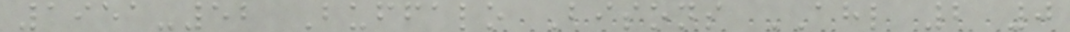1951-52 Buffalo Bisons AHL 2 0
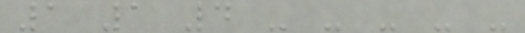1 1 4 - - - - -
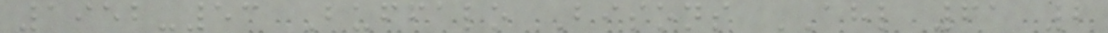1952-53 Buffalo Bisons AHL 61 2
